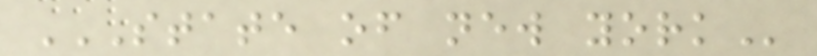STATE OF NEW YORK
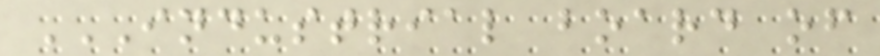INDUSTRIAL BOARD OF
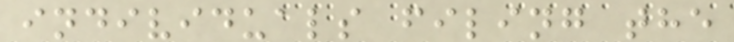individuals filing the
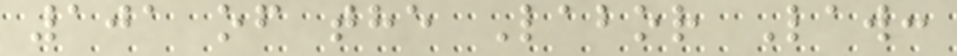101 of the Labor Law:
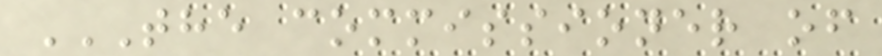THE COMMISSIONER OF
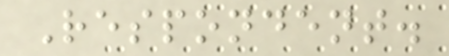Respondent.
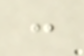:
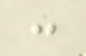:
